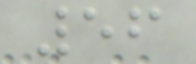56
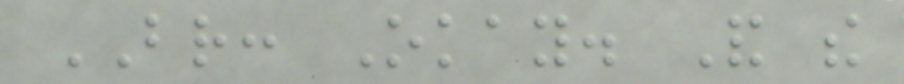BR: Okay. And the
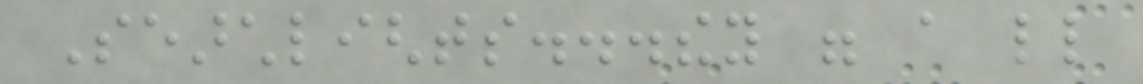Searchlights...they were a little
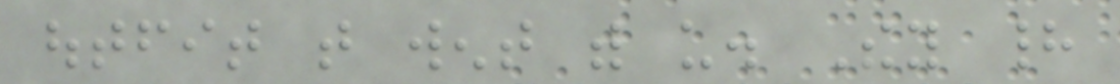outfit that went with us. They had
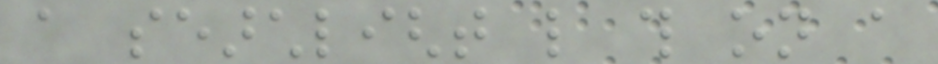a searchlight like this on a
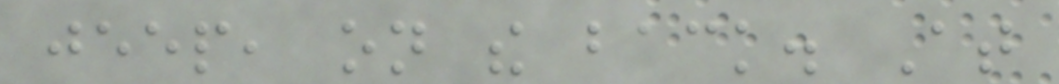jeep, on the back. At
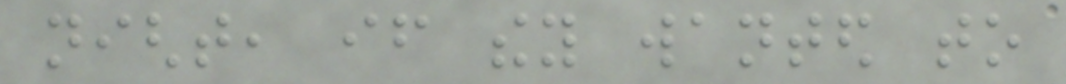night, if they wanted to
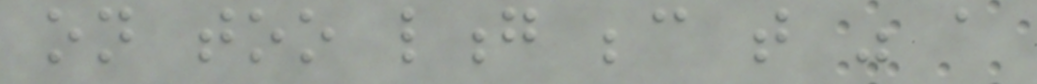on too long because that was a
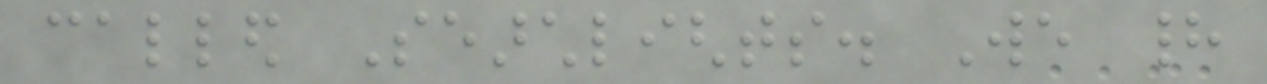called Searchlights. We had
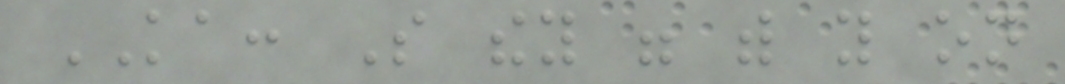KA: So they were with you on
